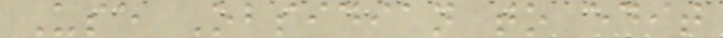Use Obsidian to edit
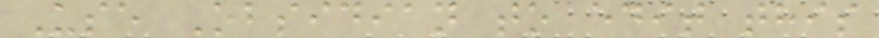Use Obsidian to edit this
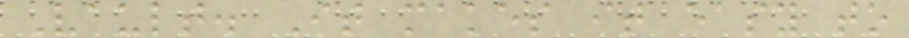Vault. It makes it easy to
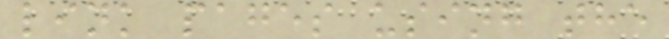link pages using the
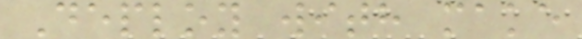Deploy with make
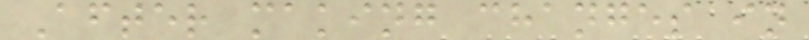After making changes in
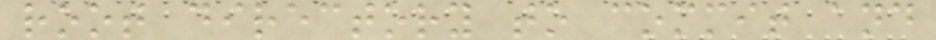root directory to commit and
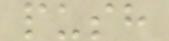push
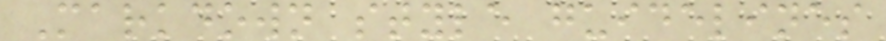Markdown style guidelines
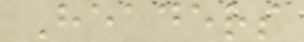Headers
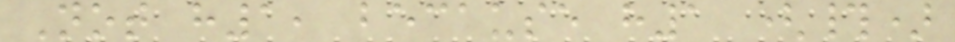Not h1, because h1 (#)
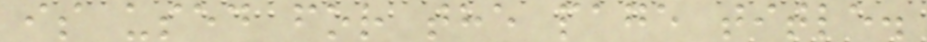is used for the page title.
